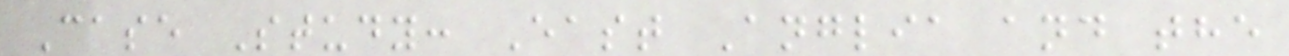Case Study: East Anglia and the
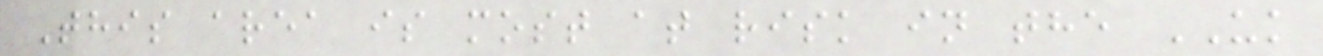This area is most at risk in the UK
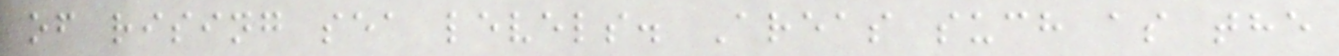of rising sea levels. Areas such as the
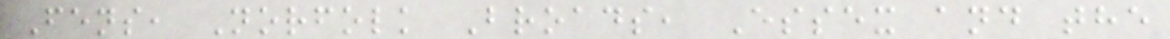Fens, Norfolk Broads, Essex and the
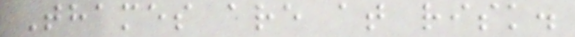Thames are at risk.
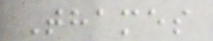Thames
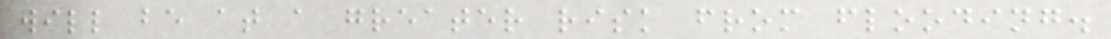will be at a greater risk from flooding.
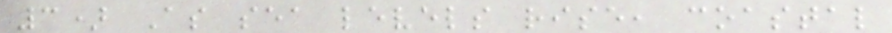3) As sea levels rise, coastal
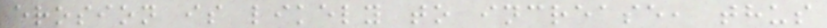erosion is likely to increase, thus
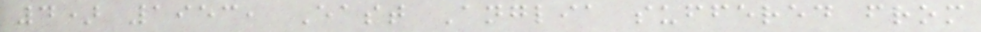4) 1953, East Anglia suffered from
